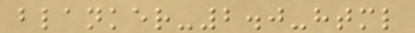blanker-2.0-html
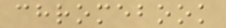chromebook
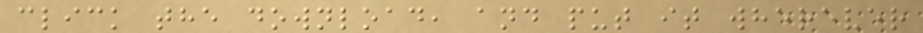click the download, and put it wherever
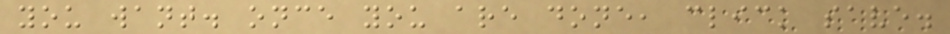you want. once you are done, click save.
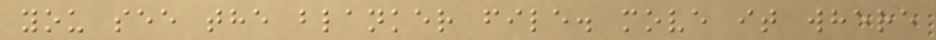you see the blanker file. move it where
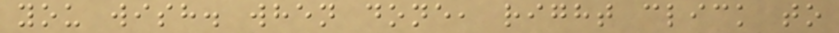you wish. when done, right click to
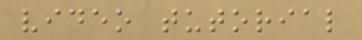video tutorial
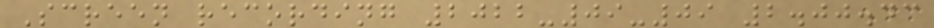Screen recording 2022-09-09 2.00.43
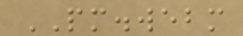PM.webm
